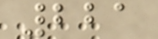221
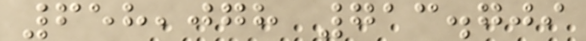658,078 713.709
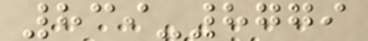839-8779
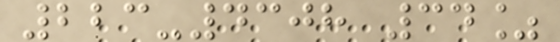223-4308 34%
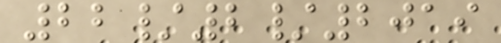22/2/2019
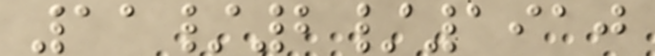11/2/1910
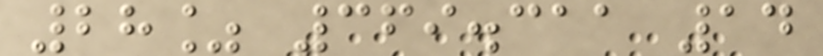28% 369.311 14
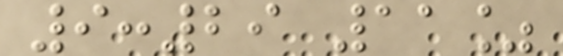9:29 11%
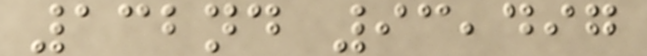132nd 93,497
